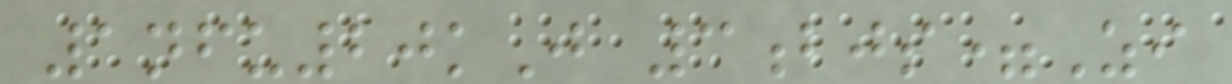1nfu20kJ 3bjs=Zi
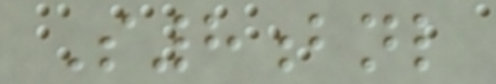S8bnl
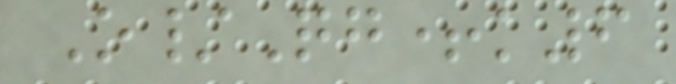O/Qg+k6
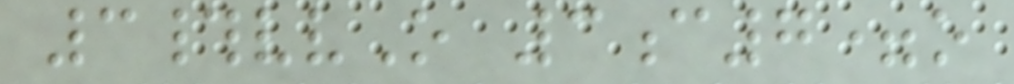3#vvO 3c7=o
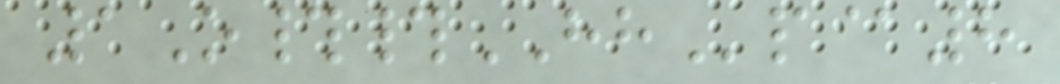1O##HHp@8
